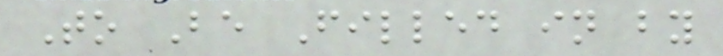To Be Filled in by
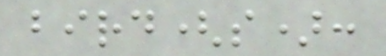bird(s):
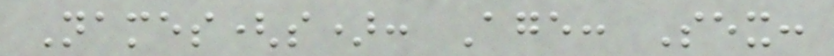Names(s): Age: Sex:
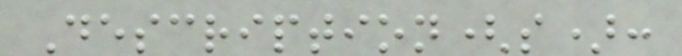Description(s):
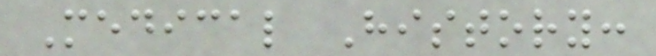Medical History:
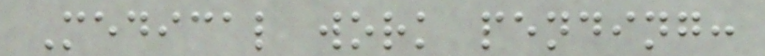Medical work pending:
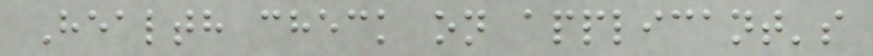Health check on applicant's
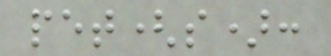pet(s):
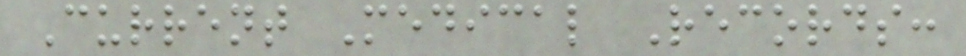Current Medical Records:
